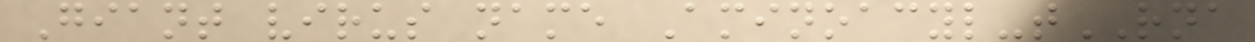Giant virus name Aminoacyl-tRNA
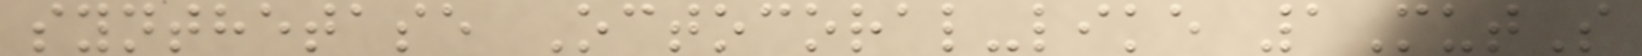synthetase Octocoral-like 1MutS
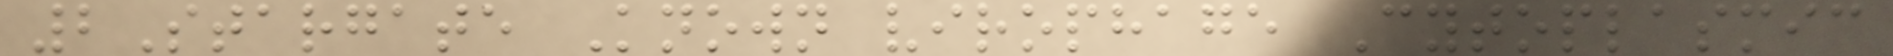2Stargate Known virophage Cytoplasmic
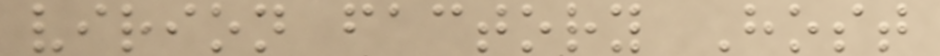virion factory Host
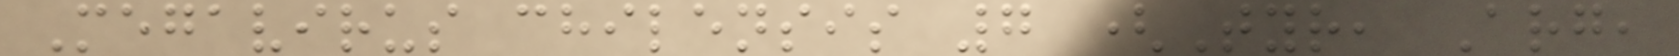Megavirus chilensis 7 (Tyr, Arg,
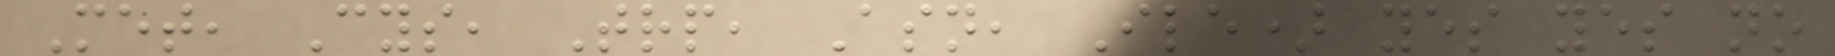Met, Cys, Trp, Asn, Ile) yes yes no
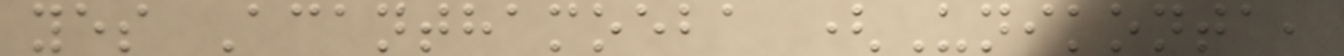yes Acanthamoeba (Unikonta,
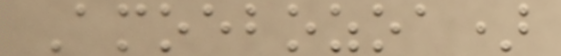Amoebozoa)
